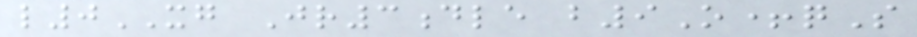l0XG Jr3dle b9O+qS
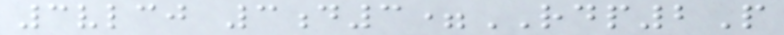3vlcj 3d3=RDP2P
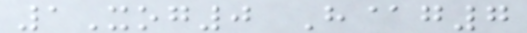1Xog0 H@g7
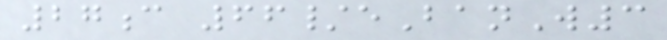27c 66/eBanW3
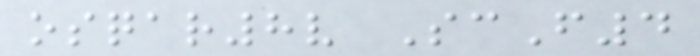osqar8v ScF4
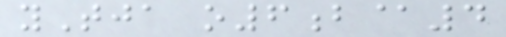yTja o6b@4
